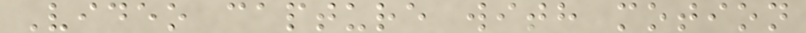Video capture with motion
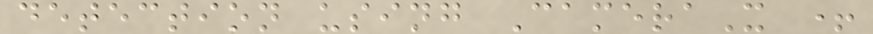detection using CameraX +
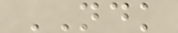NDK
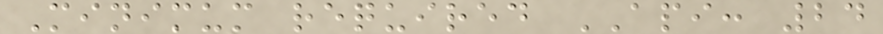Minimum required API: 24
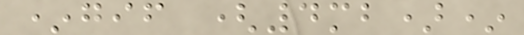*gif (4mb)*
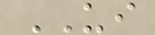UI
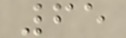65
